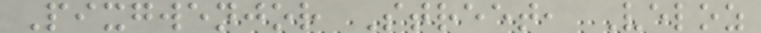Pixgwenjor Street, Veloz
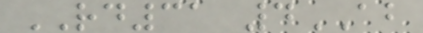RD31 4AB
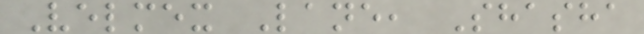Velmex Lane, Shasha
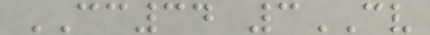CC34 3CV
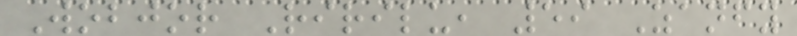Wobjor Ririlu, 59 Zanfy
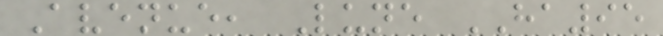Avenue, Lune HA95
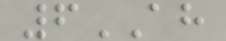6AH
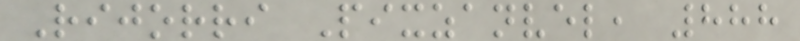Rijorri Pixzanvel, 888
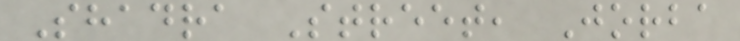Shadra Street, Jorba
